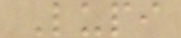Lupi
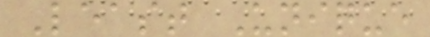Least Unique
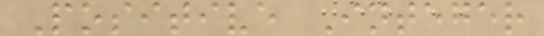Positive Integer
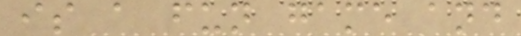is a fun game and
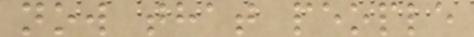now that people
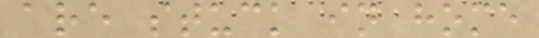are stuck in home
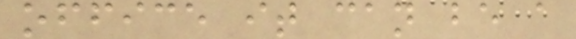office it can be a
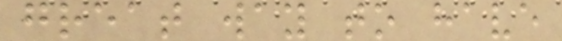great way to have
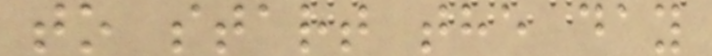to start the day
